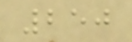250
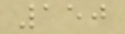150
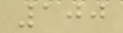100
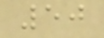50
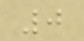0
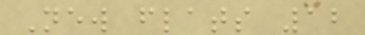New flats 12
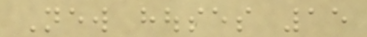New houses 15
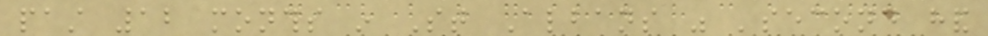past 12 months in St Albans was 'second hand
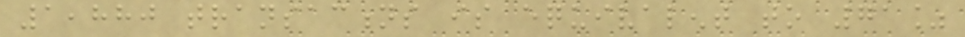1,880 transactions is equivalent to 71%
